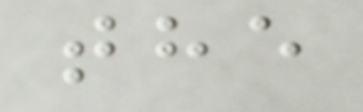the
